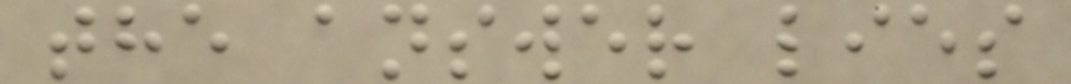the answer lies
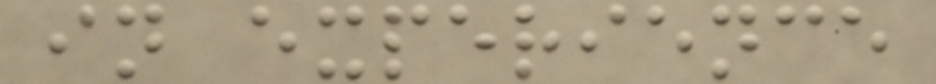in experience
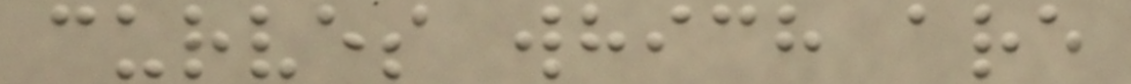curves which are
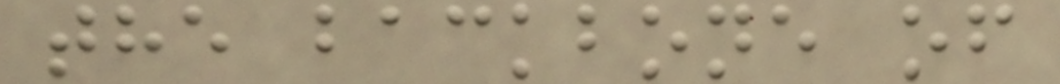the backbone of
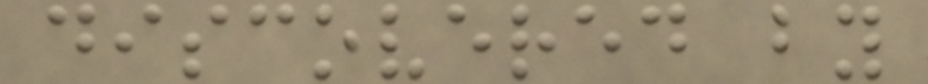discovered by
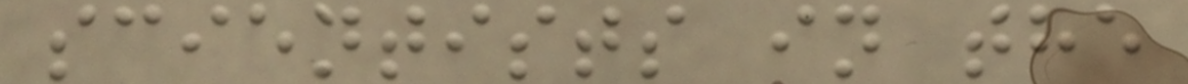scientists in the
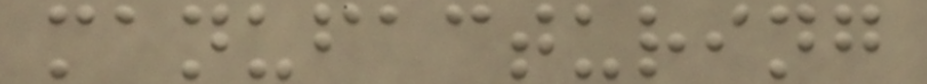manufacturing
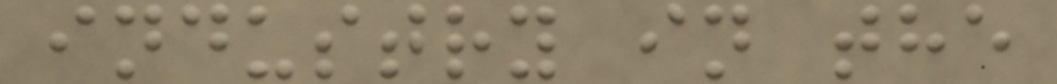industry in the
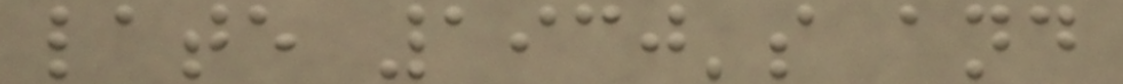late 1930's and
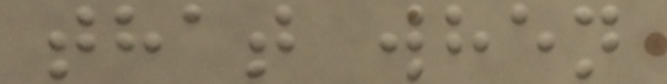that when
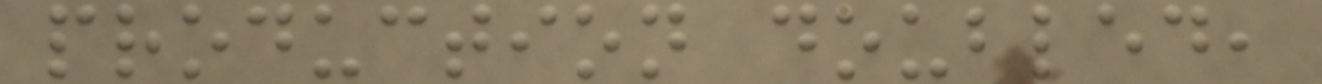production doubled,
